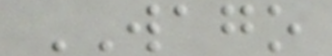WAGO
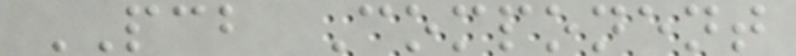PCB Component
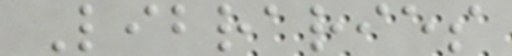Libraries
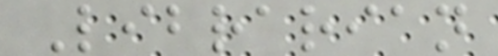Librarian
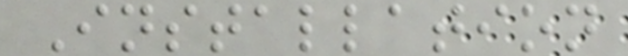Installation
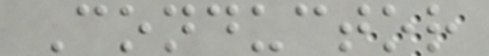Conductor
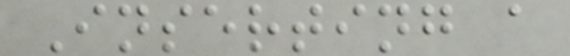Inserting a
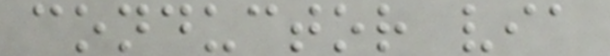conductor via
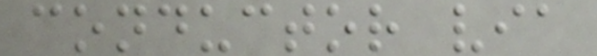conductor via
